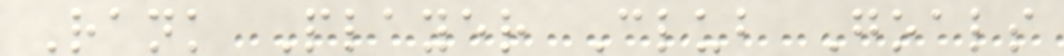Rank Player Club Goals
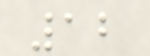12
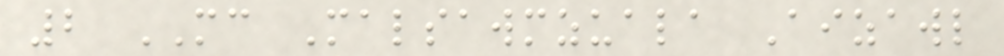2 MC Malsawmzuala Aizawl
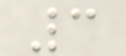3
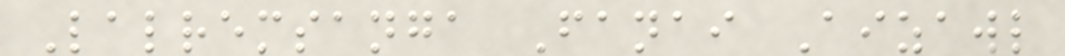Lalremsanga Fanai Aizawl
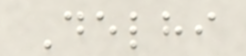Delhi
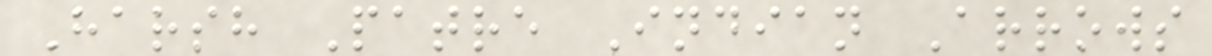Harsh Patre Indian Arrows
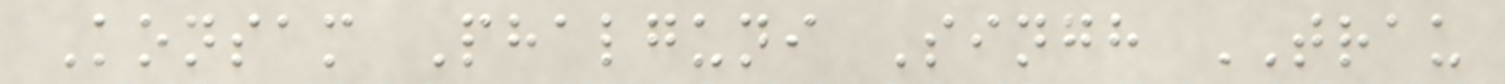Konsam Phalguni Singh TRAU
